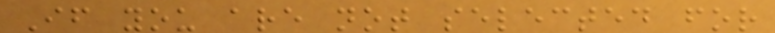If you are not selected for
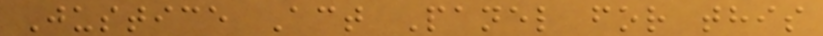Justice Act Panel for this
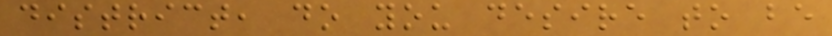district, do you desire to be
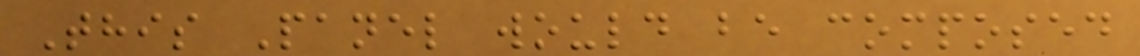This Panel would be composed
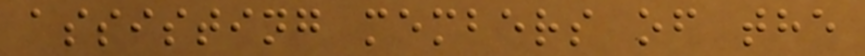assisting members of the
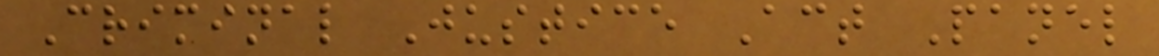Criminal Justice Act Panel
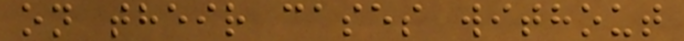on their cases without
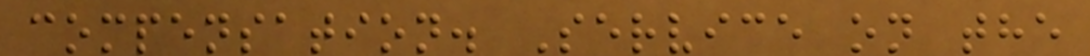compensation. Service on the
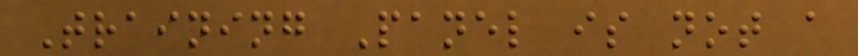Training Panel is not a
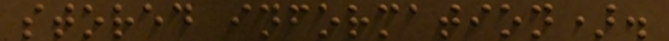stored information).
